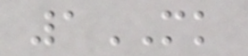1MK
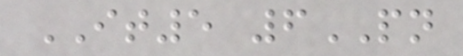IT5 6PN
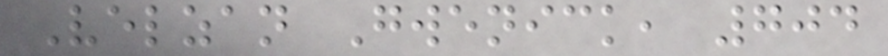Velzan Gwenick, 704
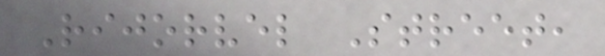Rijorvel Street,
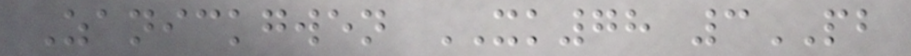Zanickgwen XK78 3PB
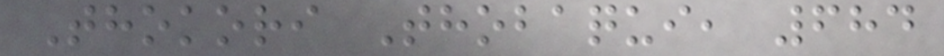Thokori Thobaqui, 684
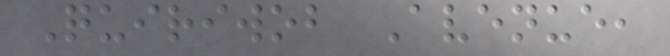Quiriwob Avenue,
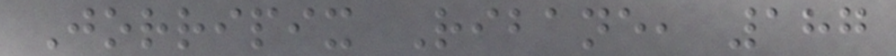Jorripix Ribane, 187
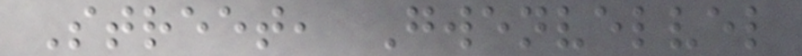Street, Gwenvelvel
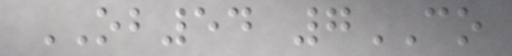OB54 7CO
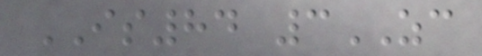IS84 3ZC
